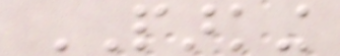PARKING
